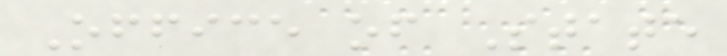Office of State
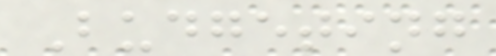Budgeting
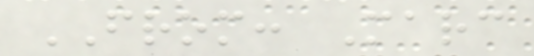FROM: Marc
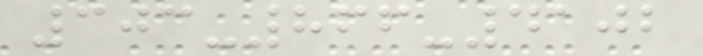303-866-4102
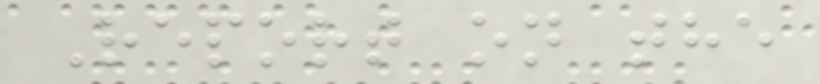Report on the
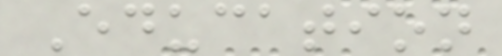Education
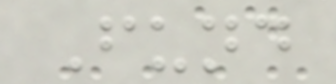Fund
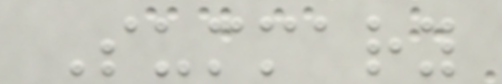Summary
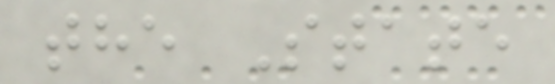the State
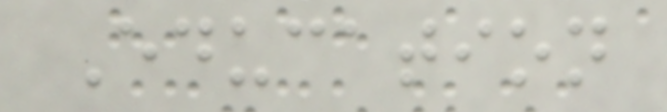Education
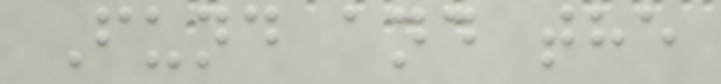Fund and the
